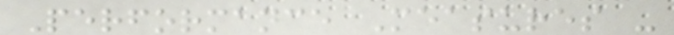Performance Measures -
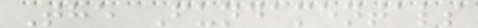The Fundamentals
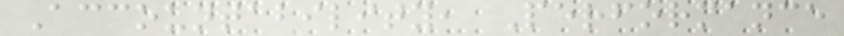Accountability, Performance
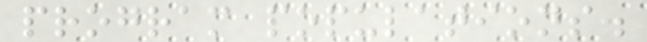program populations.
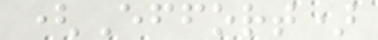(Effort)
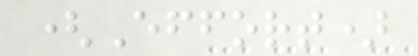(Effort)
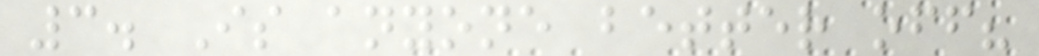3. Is anyone better off?
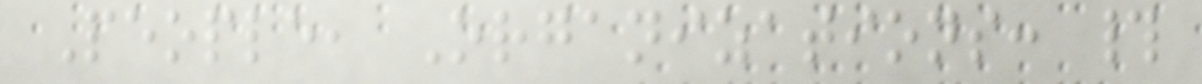People, Organizations: #
